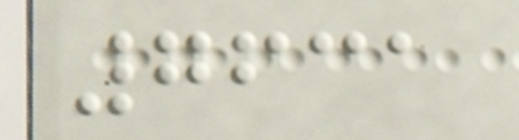7631
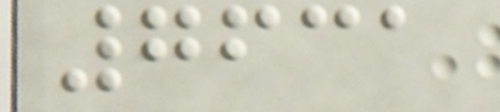7631
